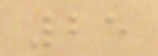25
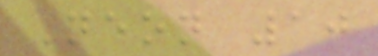Neon 10
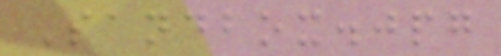Sandbox.jpg
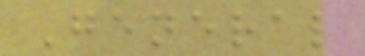General
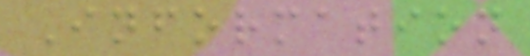Information
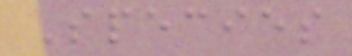Species
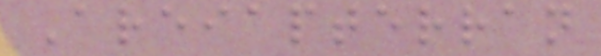Areiapterran
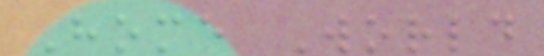Home World
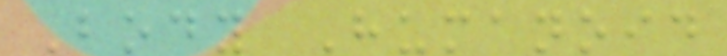Body Humanoid
